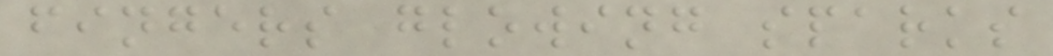fingers glowing sparks
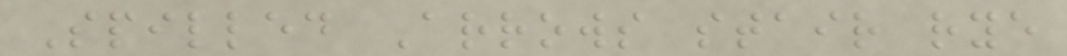Spilled Arrows stair rye
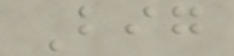Big
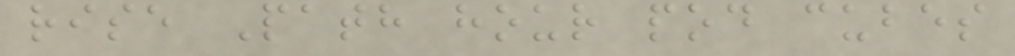rise Path hour pod cubes
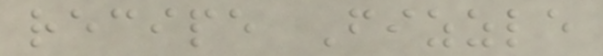recipe Fizzle
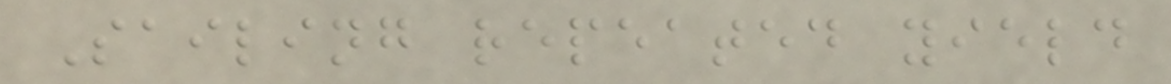Sailing repeated yield
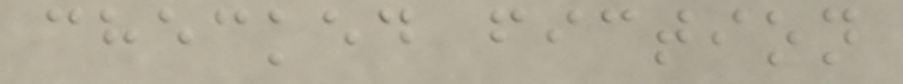checked fiction
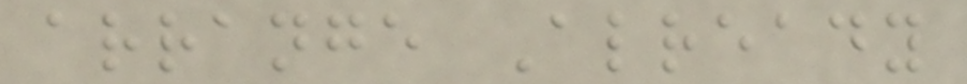arrange Already
